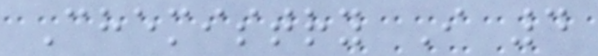Chemistry I 4
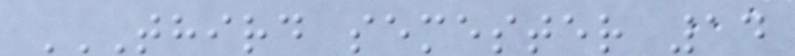THIRD SEMESTER 14
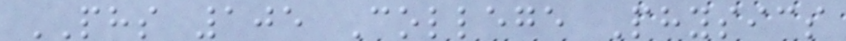PHS 105 College Physics
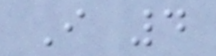I 4
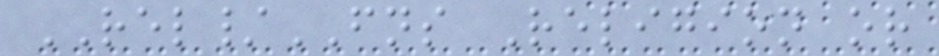REL/FNS Religion or
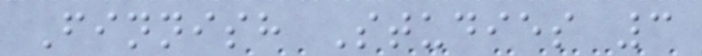Finnish Studies 3
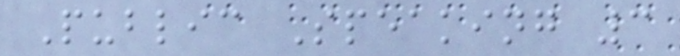Public Speaking 3
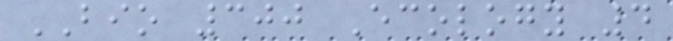BIO 300 Ecology 4
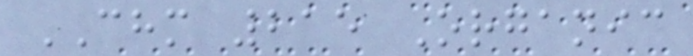CHM 215 Organic
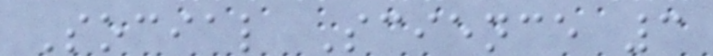Social Science 3
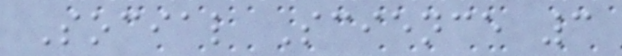Social Science 3
